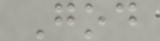God
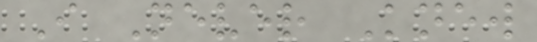I Never Knew
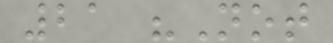21 "Not
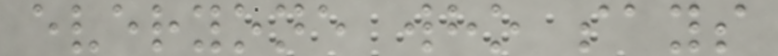everyone who says
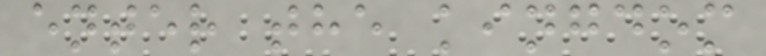enter the kingdom
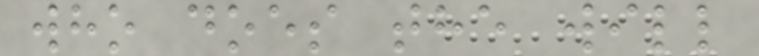who does the will
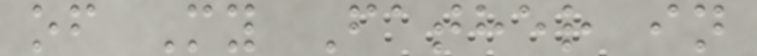of My Father in
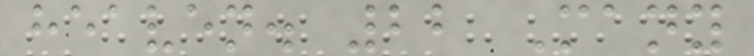heaven. 22 Many
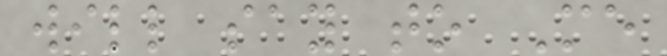will say to Me
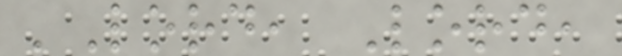'Lord, Lord,
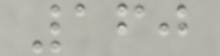160
